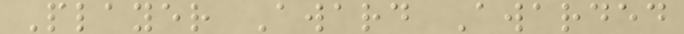Player Award Awarded
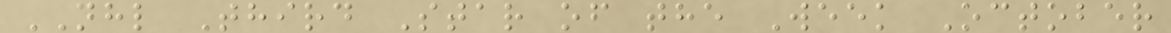NHL Third Star of the Week October
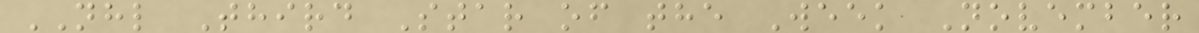NHL Third Star of the Week November
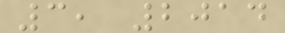3, 2014
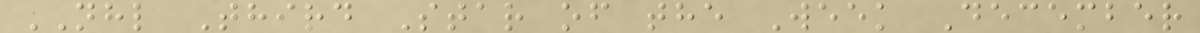NHL Third Star of the Week December
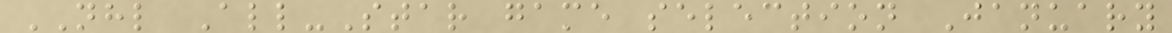NHL All-Star game selection January
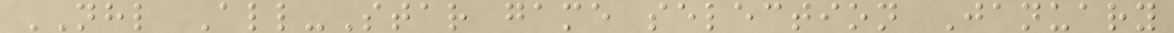NHL All-Star game selection January
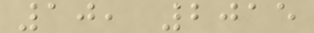10, 2015
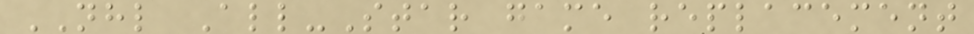NHL All-Star game replacement
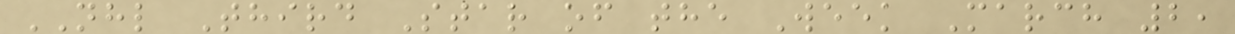NHL Third Star of the Week March 2,
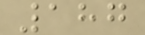187
